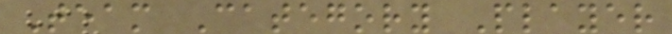Team Category Player
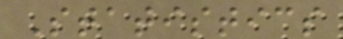Statistics
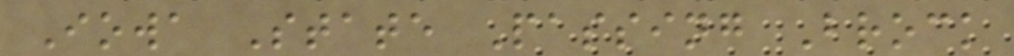Iowa State Passing Brock
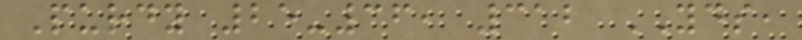Purdy 25-36, 312 YDS,
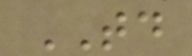TD
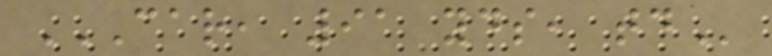CAR, 91 YDS, TD
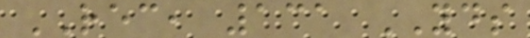REC, 131 YDS
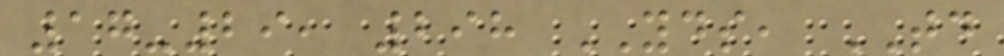17-29, 298 YDS, TD
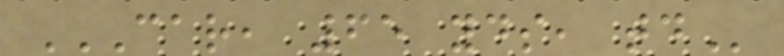CAR, 65 YDS, TD
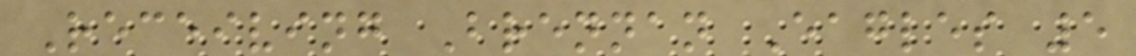Receiving Brennan Eagles 5
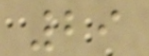29
